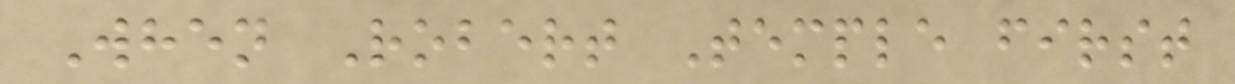When Robert Temple first
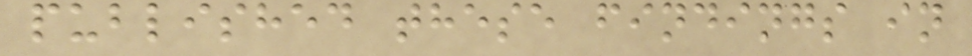published these findings in
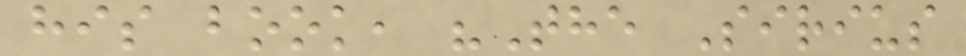his book, "The Sirius
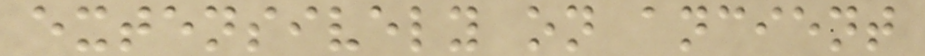extensively on ancient
